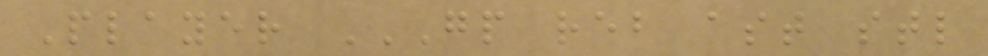Player GP REB AST STL
